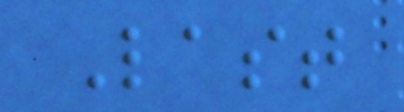Last
